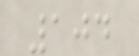104
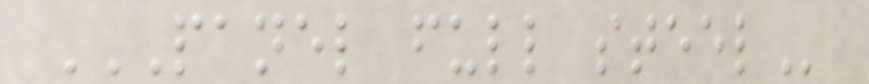PANEL FULL STEEL
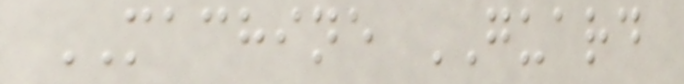MACHINE GUARD
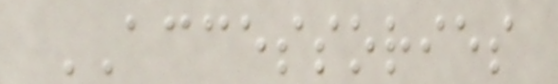ACCESSORIES
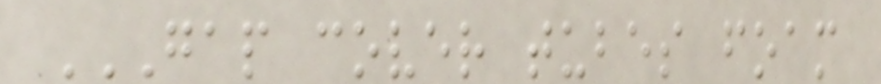GAP COVER TUBES FOAM
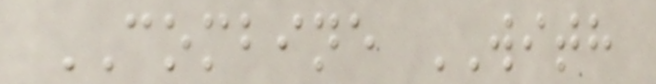COMBINE WITH
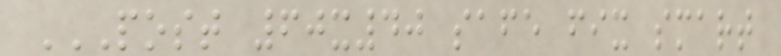POST 60X40 SAFE FIX SMART
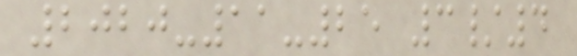2020-11-25 3/4
